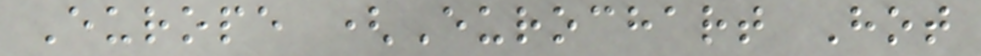Europe (Eurochart Hot
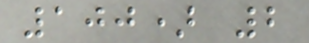100) 2
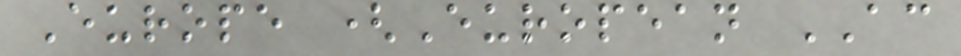Europe (European AC
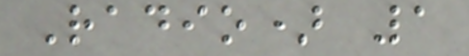Radio) 1
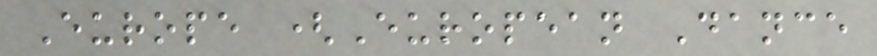Europe (European Dance
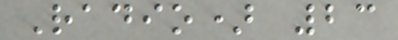Radio) 23
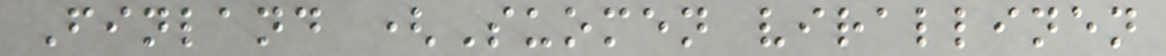Finland (Suomen virallinen
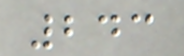243
